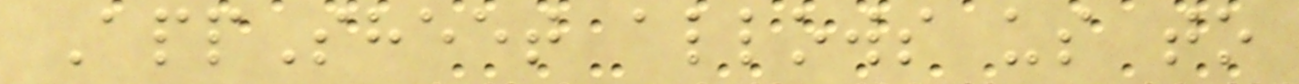AppSheet allows us to
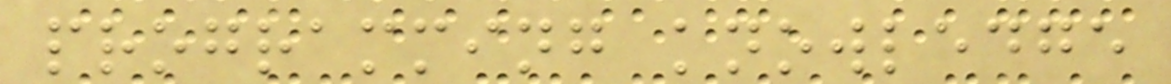programming knowledge
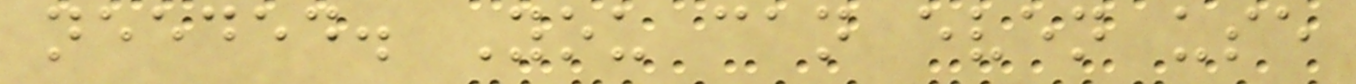needed. You can even use
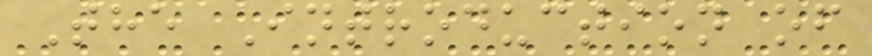The Introduction of
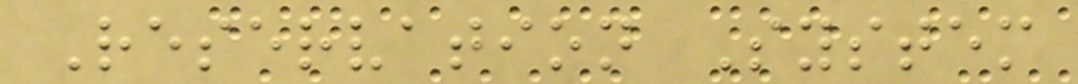Reservation System
